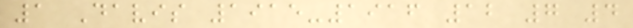1 Davis 1915-1916 12 7 4
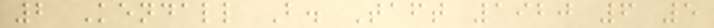2 Kendall B. Taft 1920 6 5
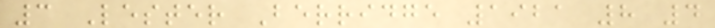3 Lester Berridge 1921 8 4
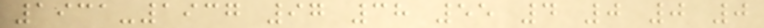1931-1937 97 38 55 4 0 0 0
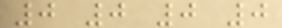0 0 0 0
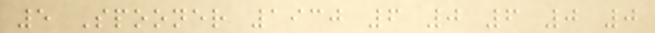5 Spooner 1930 6 0 6 0 0
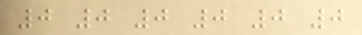0 0 0 0 0 0
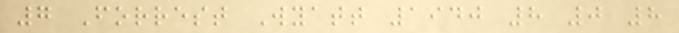7 Forrest Wyatt 1940 8 0 8
